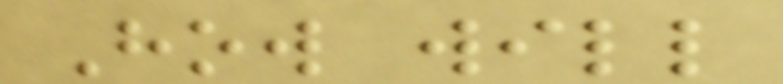How will
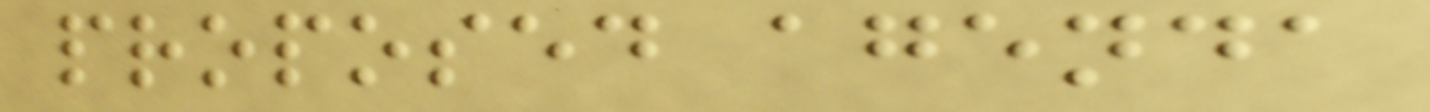proposed agenda
